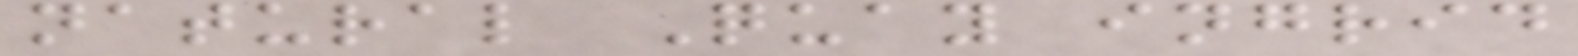natural Quay ingrid
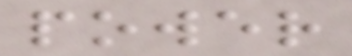power
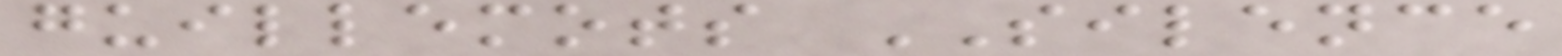guillemots SILENCE
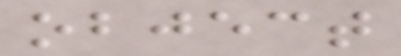object
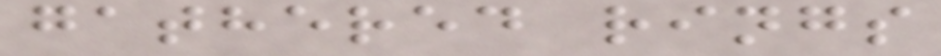gathered rings
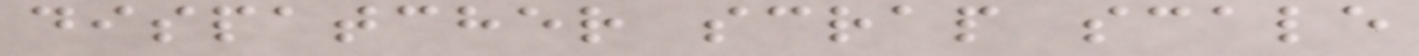dispatcher scrap scale
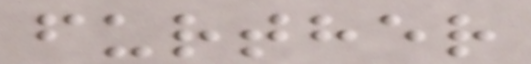further
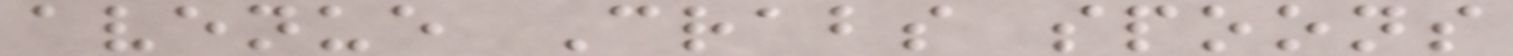avenue Crabs spoons
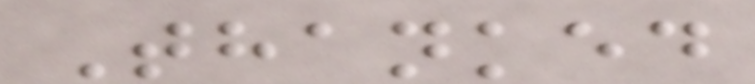Thanked
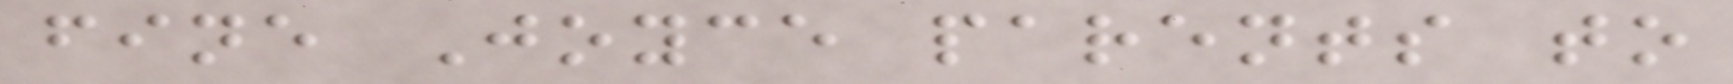fine Joyce parents to
